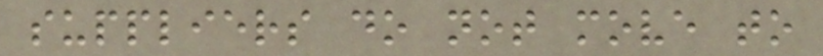suppliers do not move to
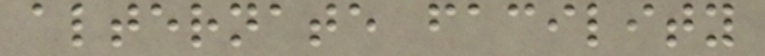alternate facility
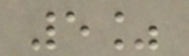5%
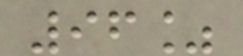96%
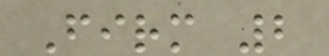Firm 2
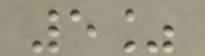5%
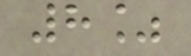8%
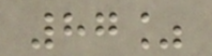87%
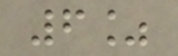6%
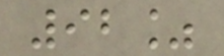92%
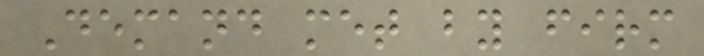Demand met by firm
